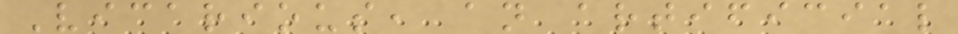Vicarious, an artificial
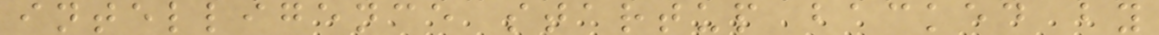intelligence startup backed by
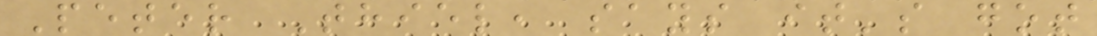Peter Thiel, says it's got
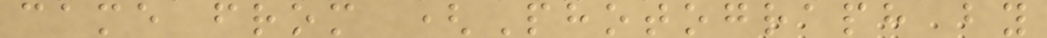came from (Photograph by
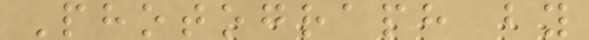Photograph by
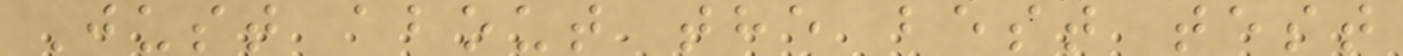Just about the best test
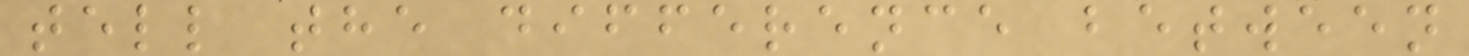tell the difference between
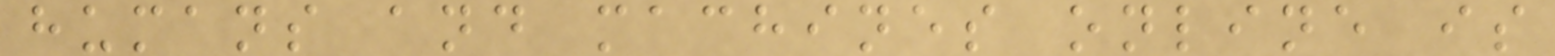humans and machines online is
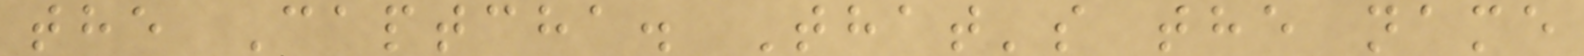the Captcha. That's the name
